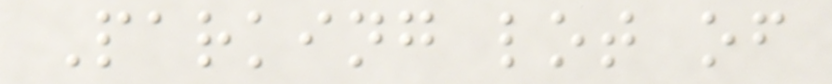Parking lot of
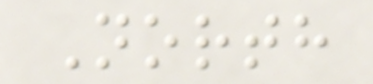North
